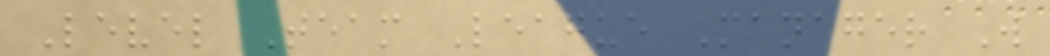Level Team League Manager W
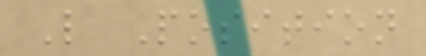L Position
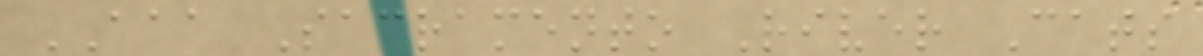AAA Sacramento River Cats
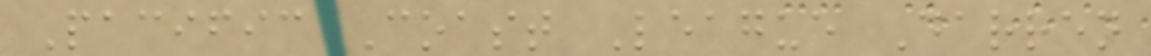Pacific Coast League Darren
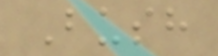Bush
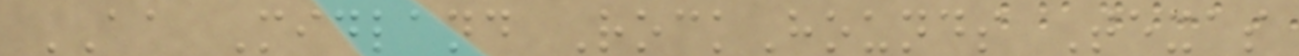AA Midland RockHounds Texas
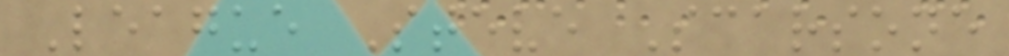League Steve Scarsone
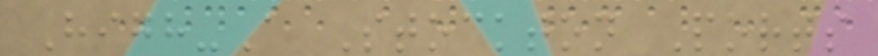High-A Stockton Ports
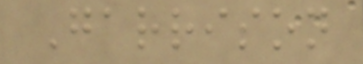Garrison
